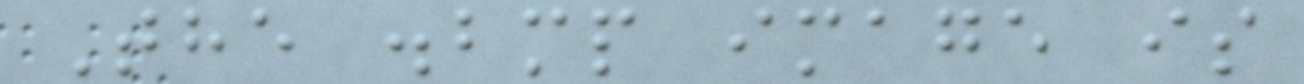The .bmp image is
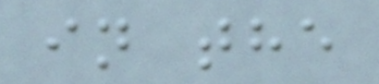in the
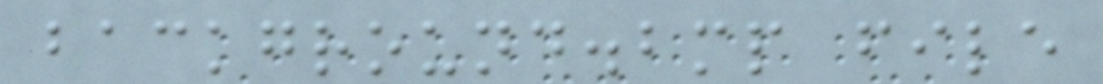background.bmp file
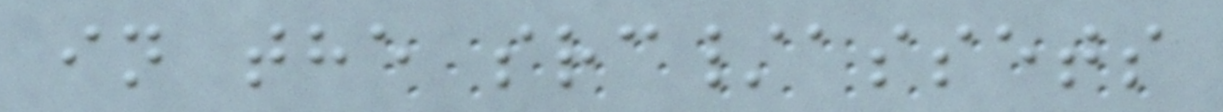in the src/assets
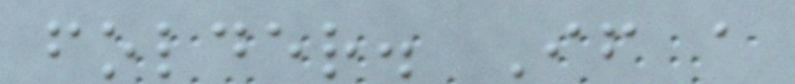folder. If a
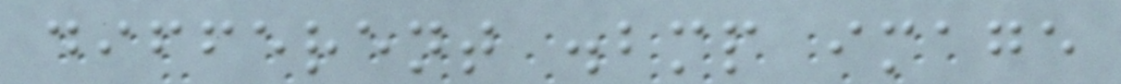different .bmp image
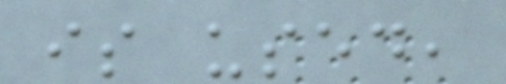is used,
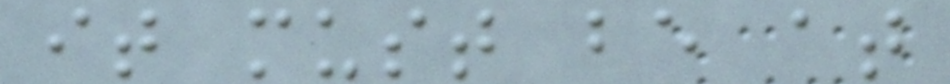it must be at
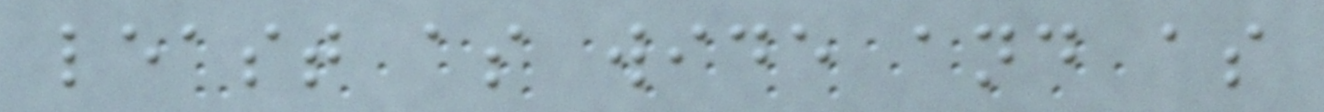least as wide and as
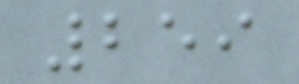259
